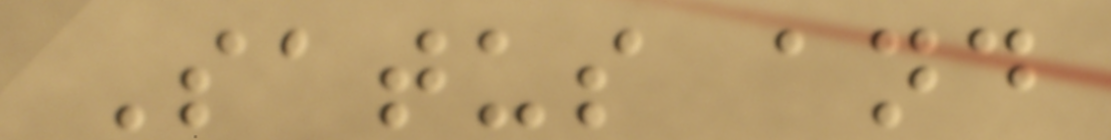Satus and
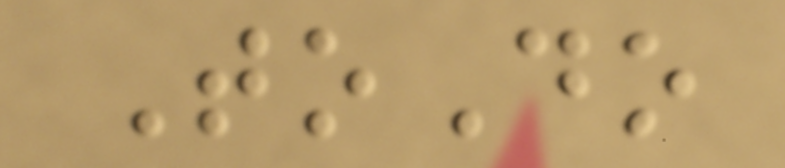ToDo
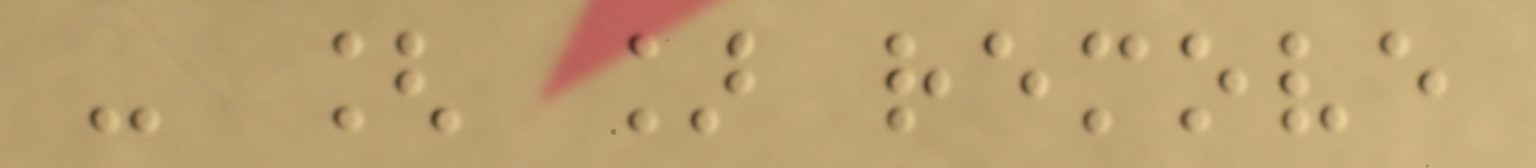- [ ] remove
